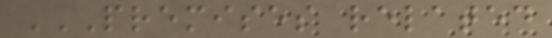PREMISES RELATED
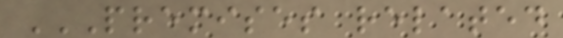PREMISES RELATED
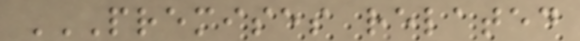PREMISES RELATED
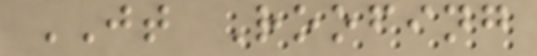JT Roofing
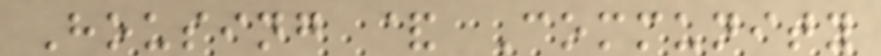Housing & Community
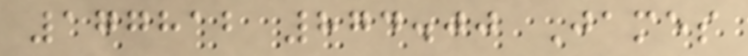177812 874.00 James
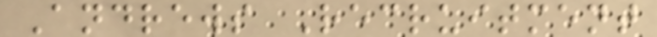Andrews Recruitment
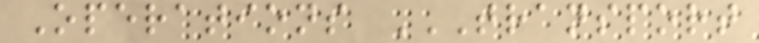Operations TRANSPORT
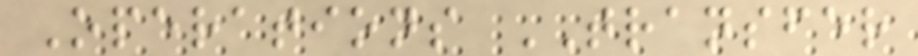Operations TRANSFER
